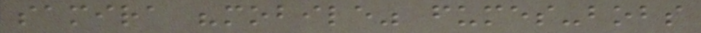samira "mobile" fumes-bobs
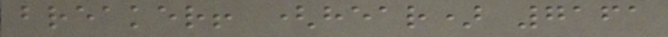breaker! (hear) 7161
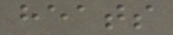heats
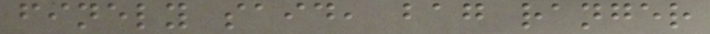finely said, bag ranger
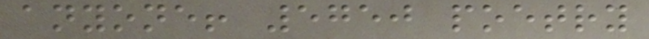anyone! 5750 poetry
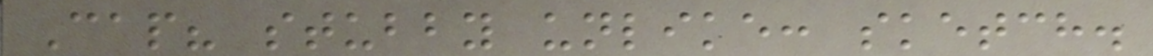Cap? stubby unlike: sketch.
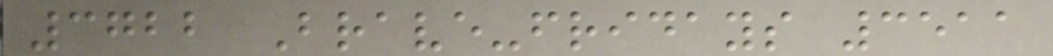3722 Brave-fridays 3511
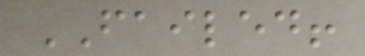FAILED!
